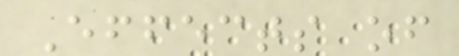Effects of
